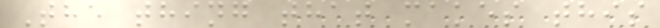The thing that makes this
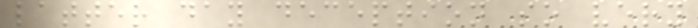latter day deception so very
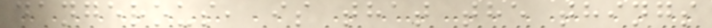dangerous, is that the things
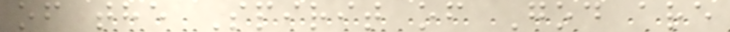of the Spirit of God are
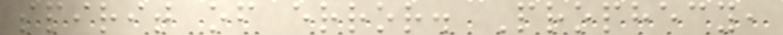spirit of error. Prophecy,
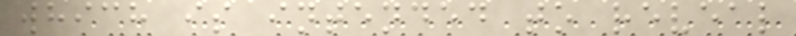which is intended to reveal
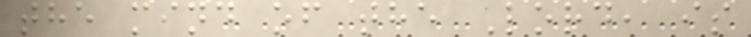the mind of the Lord, is
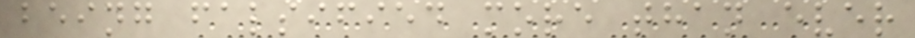being falsified more than ever
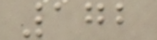172
